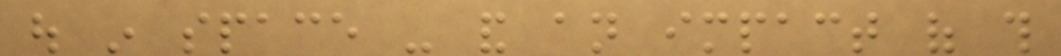out in space - and an impact of this
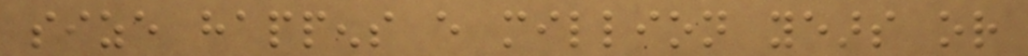size happens every million years or
